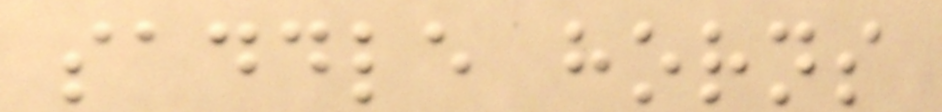saddle horns
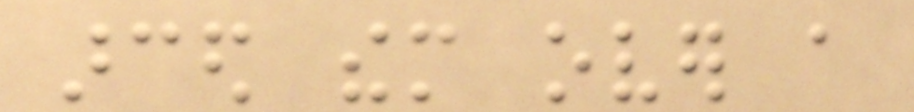arced them over a
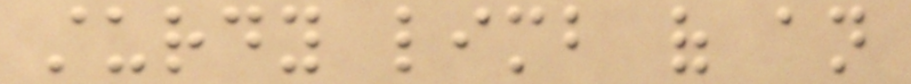sturdy limb of an
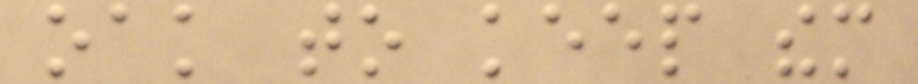oak to keep them
